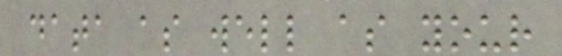data as well as your
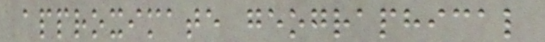approximate geographical
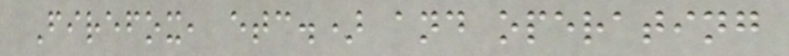Firefox, etc.) and operating
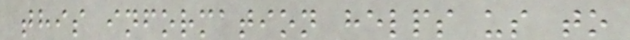this information helps us to
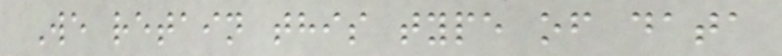We retain this type of data
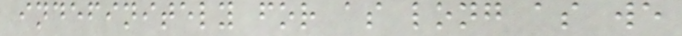indefinitely for as long as we
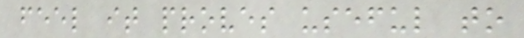feel it proves useful to
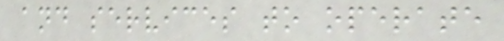and services to operate
